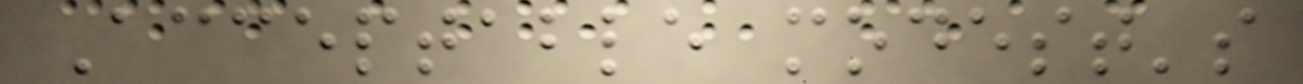Acceptable modest's
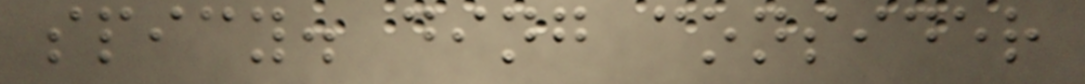spicy. ding consider
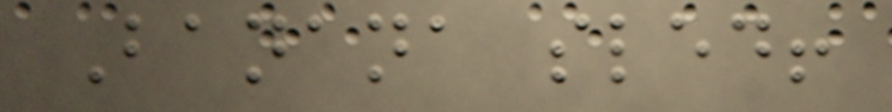Banana sled!
